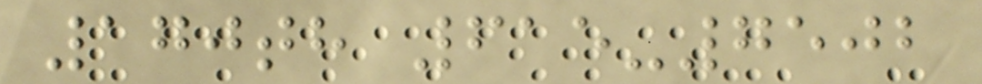170th 615-7502
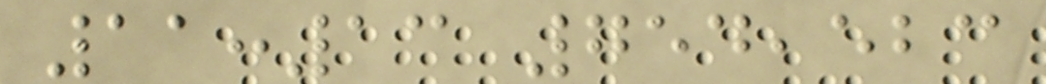11:13 754,523
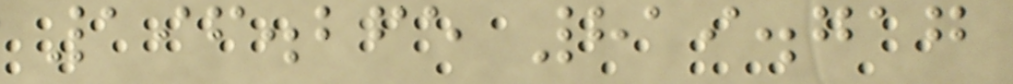196.265 819.717
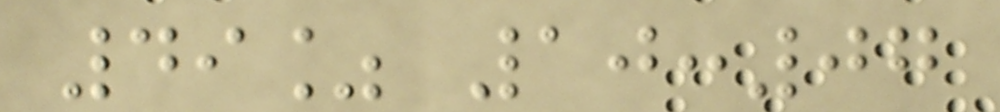49% 10:07
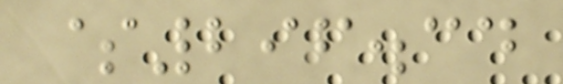$296.34
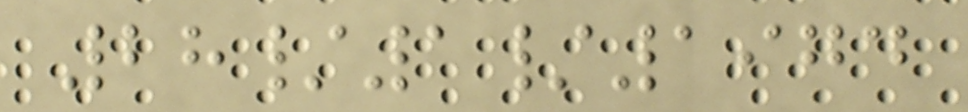28/1/1974
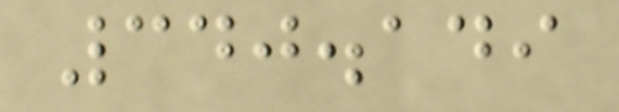340.149
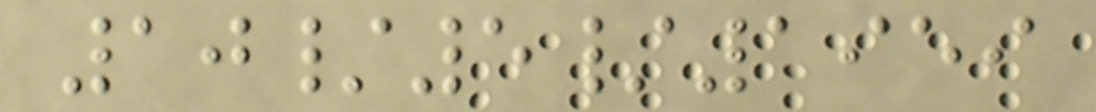10/5/1959
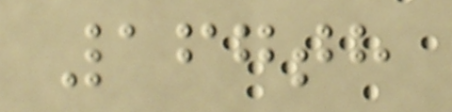167th
